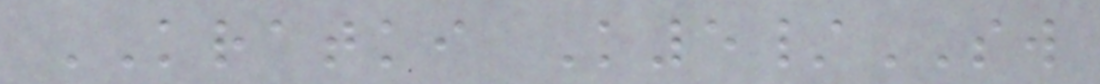KRATKI K5/SW
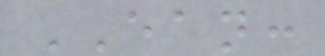EAN:
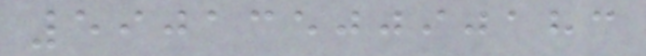5901350090183
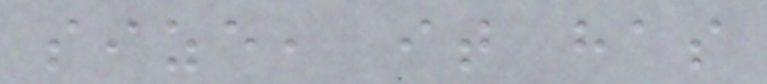size, it has
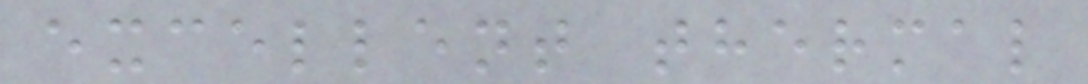excellent thermal
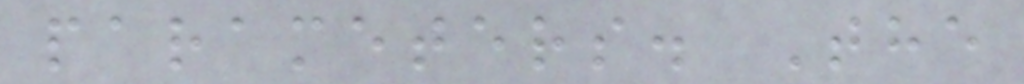parameters. The
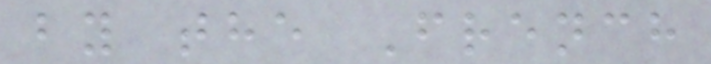by the French
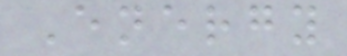Energy
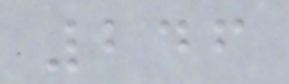246
